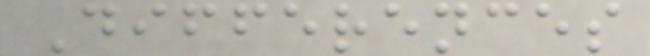Differences
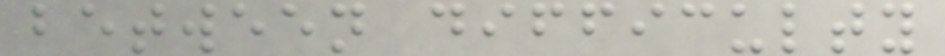between difficulty
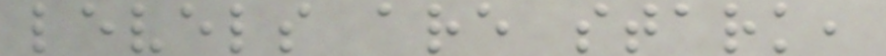levels are stark,
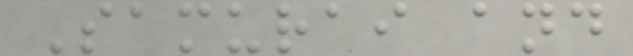Samurai and
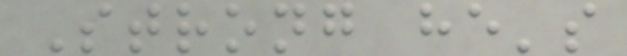Strong he's
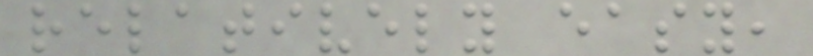relatively easy,
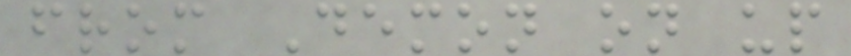from Demon on up
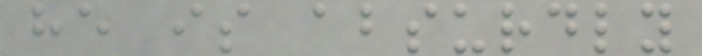he is absurdly
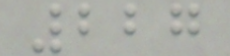227
